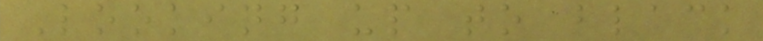Looking up to black
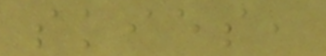skies,
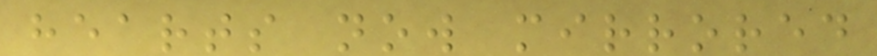hearts now mirrored
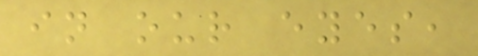in our eyes,
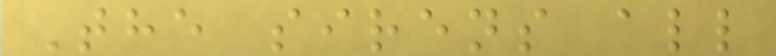The sirens all
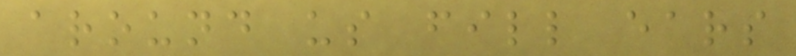around us fill ears
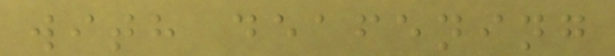with deafening
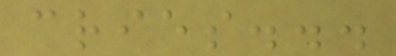cries...
